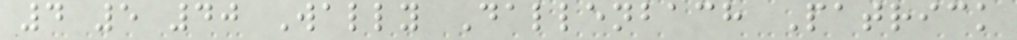4 5 40 Wally Dallenbach Patrick
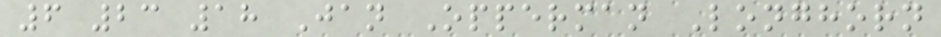6 23 18 Jan Opperman Longhorn
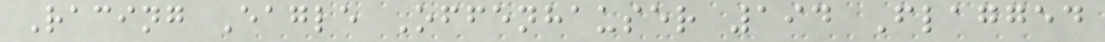Racing Eagle Offenhauser 194 Flagged
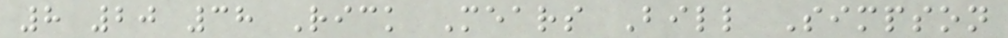8 20 38 Rick Mears Bill Simpson
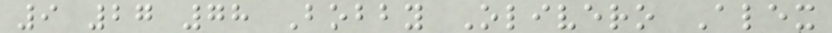9 27 78 Bobby Olivero Alex
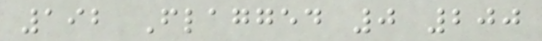192 Flagged 0 200
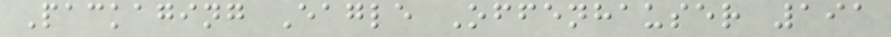Packaging Eagle Offenhauser 191
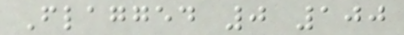Flagged 0 100
